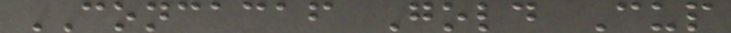CONCACAF Gold Cup
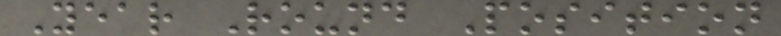Year Round Position
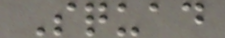Squad
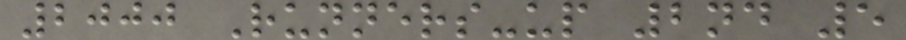2000 Runners-up 2nd 5
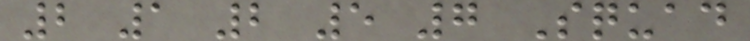2 1 2 5 7 Squad
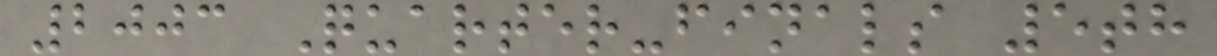2003 Quarter-finals 5th
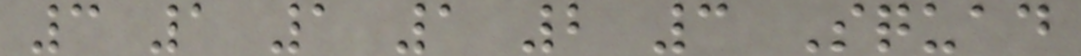3 1 1 1 2 3 Squad
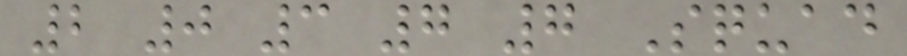2 0 3 7 7 Squad
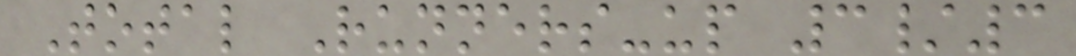Total Runners-up 3/3
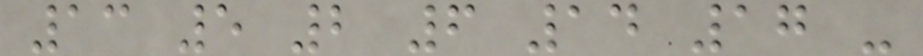13 5 2 6 14 17 -
